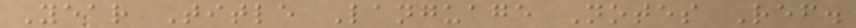Year Title Language Notes Ref.
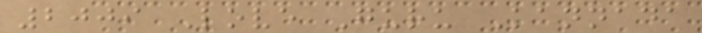2009 Love Guru Kannada
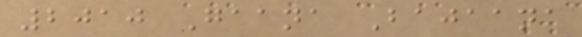2010 Gaana Bajaana
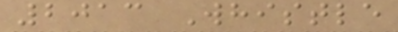2013 Whistle
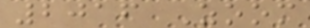2016 Zoom
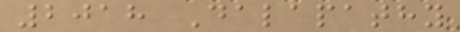2018 Dalapathy
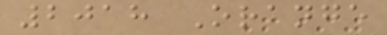2018 Orange
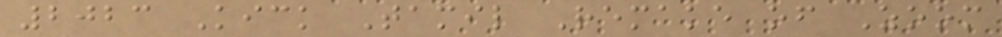2023 Kick Tamil Remake of Zoom
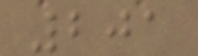201
